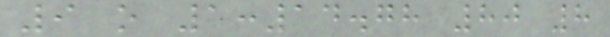9 o 1:14.78 80 8
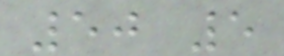50 5
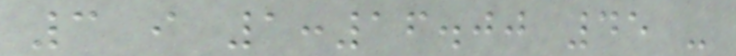3 i 1:16.00 45 -
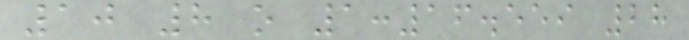10 8 o 1:16.559 28
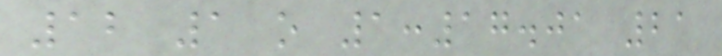12 1 o 1:17.01 21
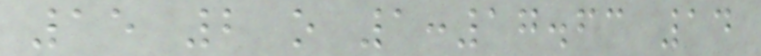15 2 o 1:17.63 14
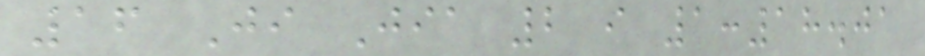16 Ji Jia 2 i 1:18.01
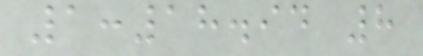1:18.94 8
